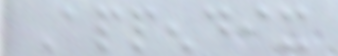Appendix
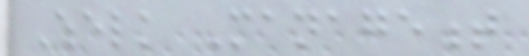Whelk Management
